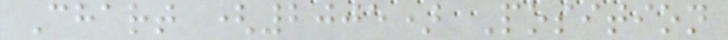Chart (2005) Position
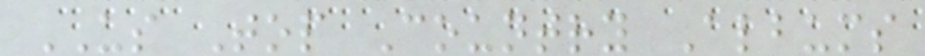US Top Country Albums
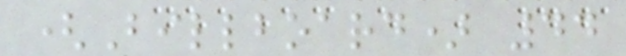(Billboard) 44
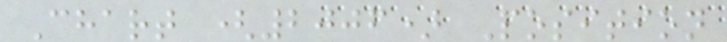Chart (2006) Position
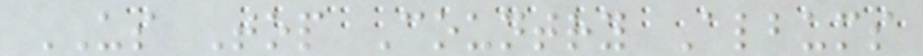US Top Country Albums
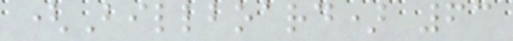(Billboard) 63
